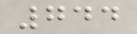744
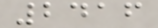2416
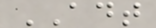ADT
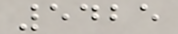5425
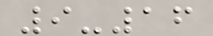9-16
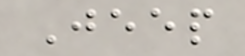Jeep
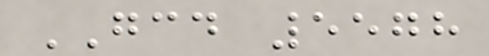GCD 5578
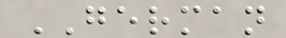GERMAN
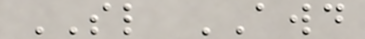SL AWD
